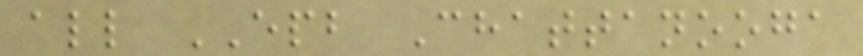all EPB Chattanooga
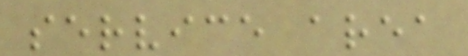service area
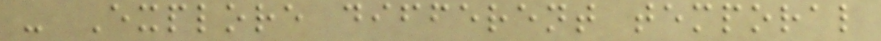- Explore different temporal
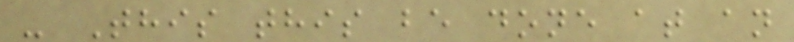- This this be done at an
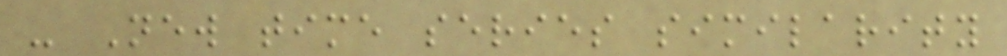- New time series similarity
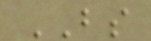BS
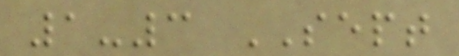1-3 SEPT
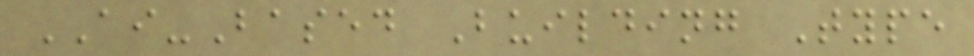AI-Based Building Type
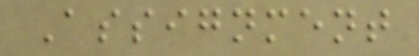Assignment
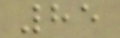85
